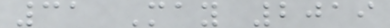31 May 2019
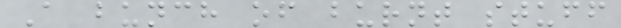A bunch of burnt stuff
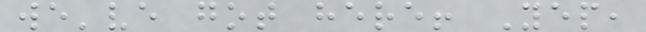we've got here! Yep,
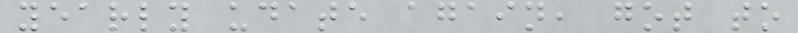yearly udate again, got to
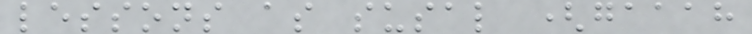lessons as susal (gaaah
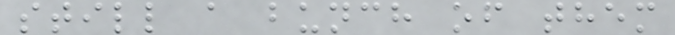still a bunch of them
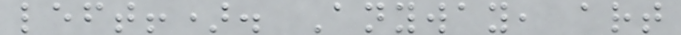left!). Anyway, art
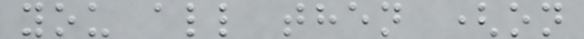you all then (on
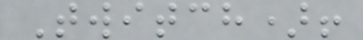Twitch)!
